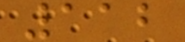112
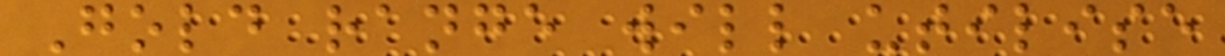Gold range will utilise
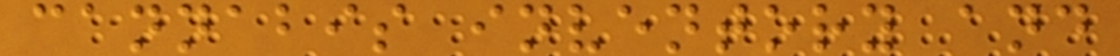cannabis inventory and
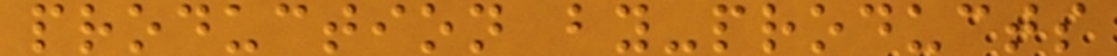production by-products
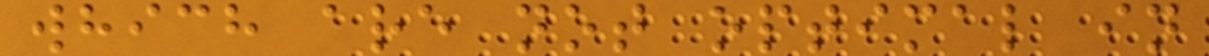which are not optimal in
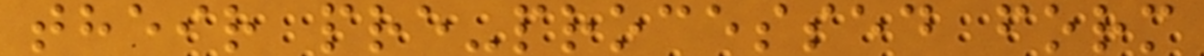their pre-processed form
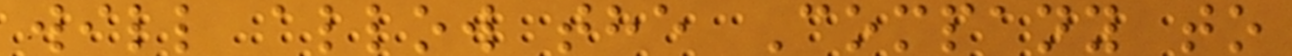will allow the Company to
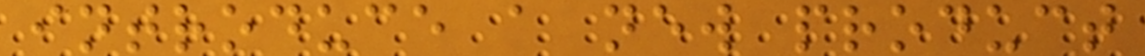introduce a new product
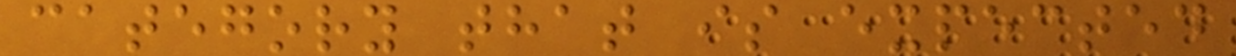category that is expected
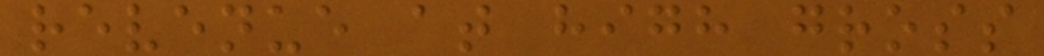revenue at high gross
